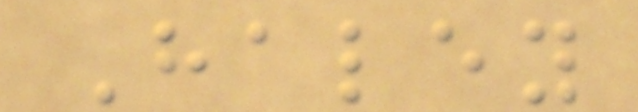Haley
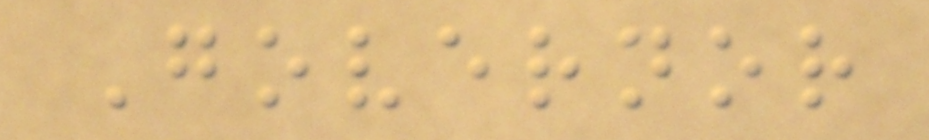Governor
